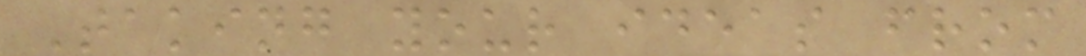Taking your ideas from
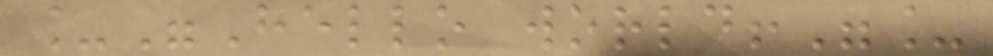_"Hello world!"_
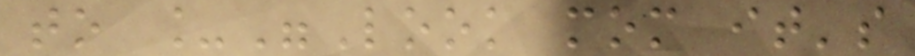to _"Look mom it's
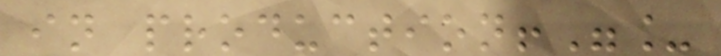in production!"_
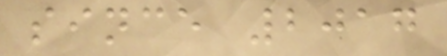since 2017
